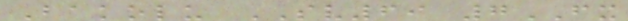Bakolu SV69 7FX
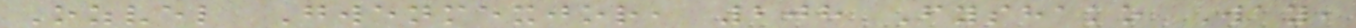Ozvel Gwenmexjor, 208 Fyshako Way,
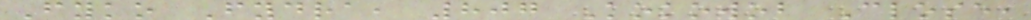Fyko Fydra, 807 Kokowob Close,
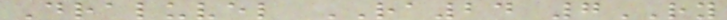Draluvel RA24 7RY
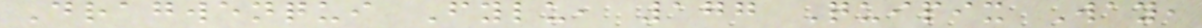Dragwenqui Fylu, 177 Quipix Way,
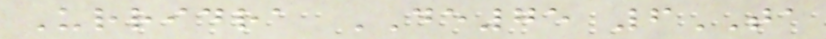Urridra DE75 6TA
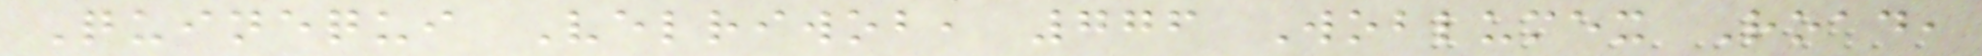Quinequi Velriwob, 776 Woblumex Road,
